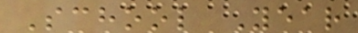School Year
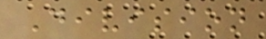Division
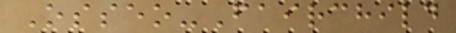Osseo-Fairchild
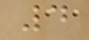4
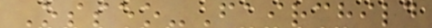Osseo-Fairchild
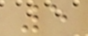5
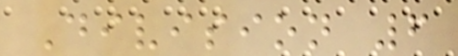Division 6
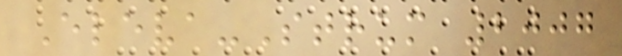Eleva-Strum 2007
